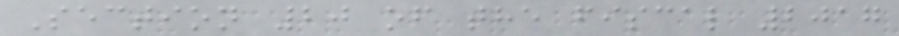Section 20 of the fiscal 2017
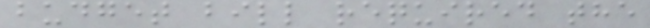budget bill required the
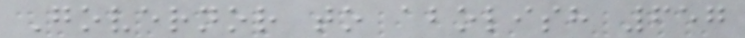Governor to abolish 657
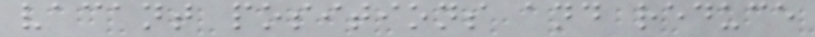vacant positions and reduce
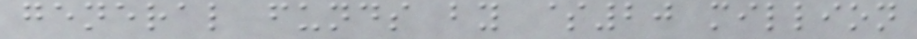general funds by $20 million
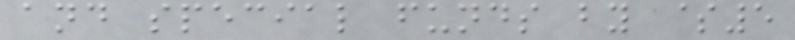and special funds by $5
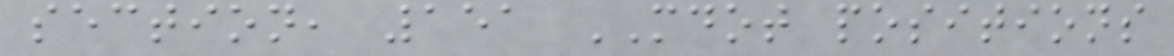section, 151 MDOT positions
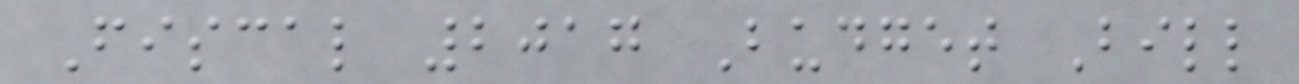Fiscal 2017 Budget Bill
